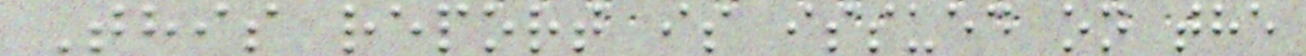This report is issued on the
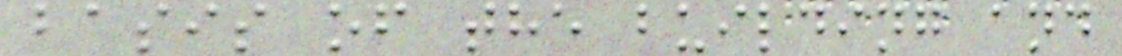basis of the building and
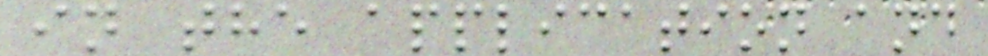in the application and
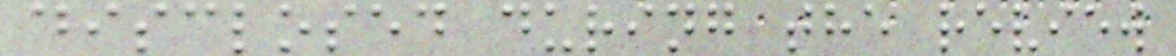disclosed during the review
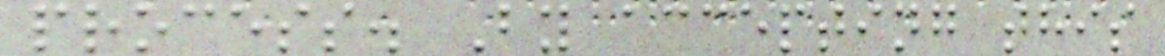process. By accepting this
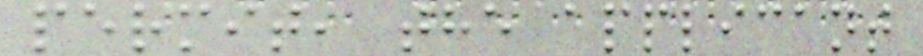permit, the applicant
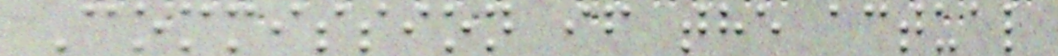Commission if the actual
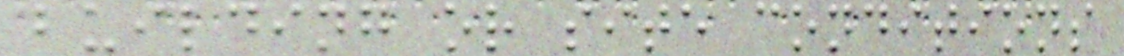building or site conditions
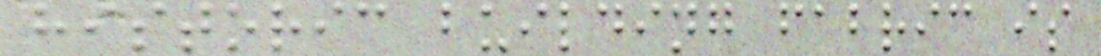historic building fabric is
